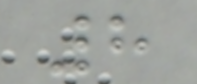8
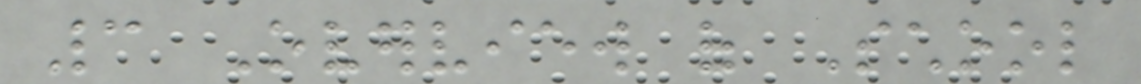3 Overview of School
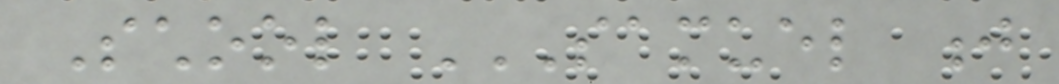School SAMUEL J
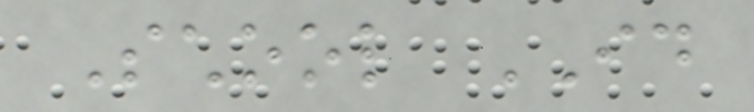School ID
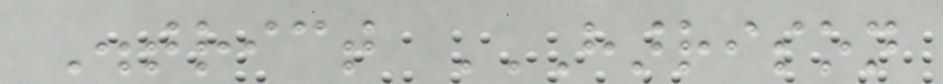District HARRISON
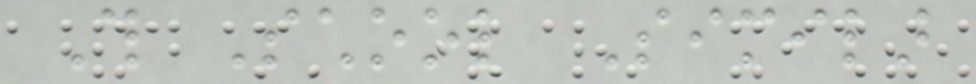This School Similar
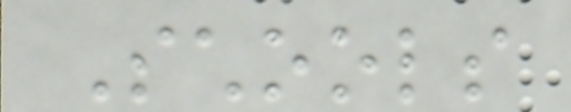Schools
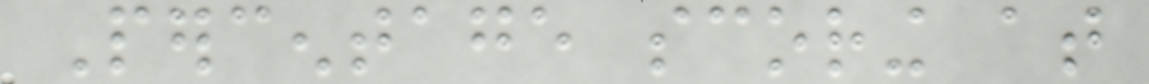Percentage scoring at
